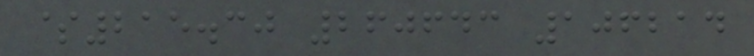$215.30 260643 106214
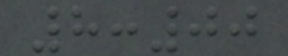8:00
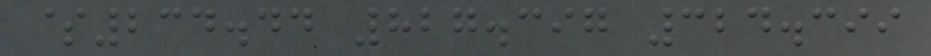$234.44 827.397 324.399
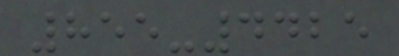855-4425
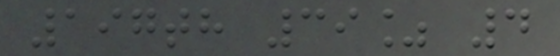197th 39% 4
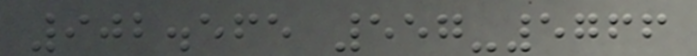902.565 557-5766
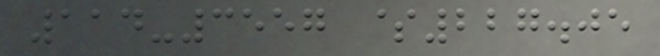114-3557 $227.05
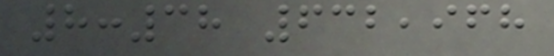8:38 632,968
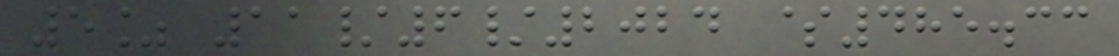5% 11/6/2024 $485.33
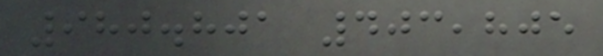980.801 403,805
